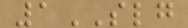1SLG
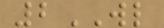2WL
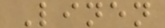Linen
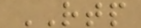RTP
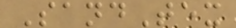SandTex
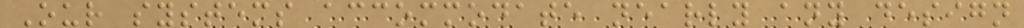Our systems accommodate nearly any design
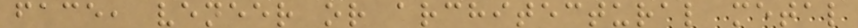face, veneer or architectural metal
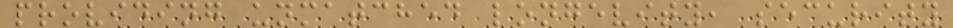providing unmatched longevity, security
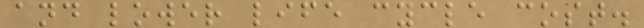and lower life cycle cost.
